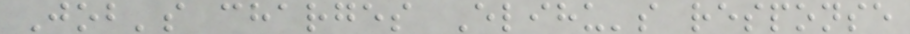Job's charges Elihu's response
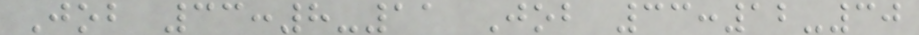Job 33:8-11 Job 33:12-30
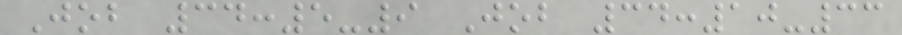Job 34:5-9 Job 34:10-33
